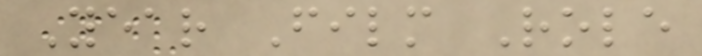Year Film Role
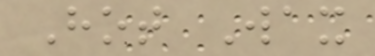Hot Wax
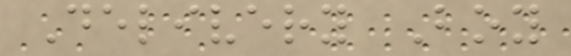Delivery Boy
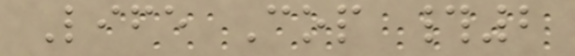Life Cop #2
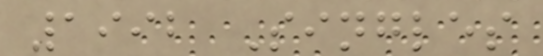1992 Singles
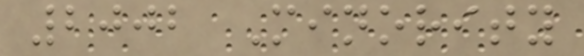2002 Minority
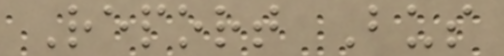Report Bus
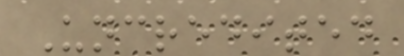Uncredited
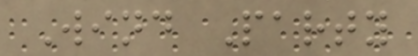Wind Party
